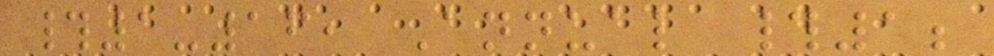#1-16, Annual #1;
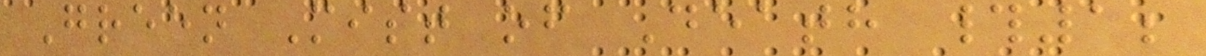Green Mist of Death #1;
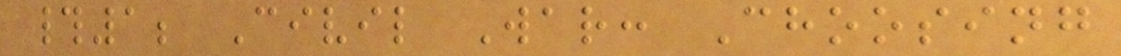#1; Civil War: Choosing
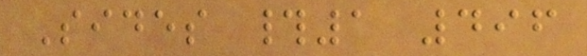Sides #1 496
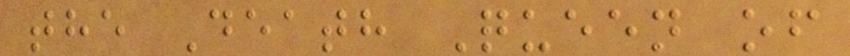the Death Queen of
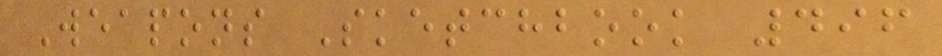Weapons Sketchbook 496
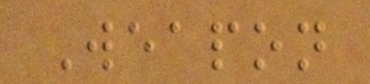Weapon
